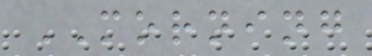MORNING
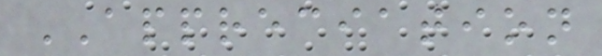APPRECIATION
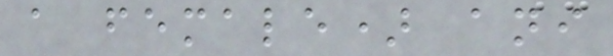a female) ani
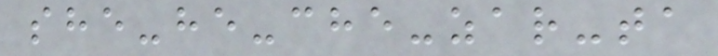she-he-che-zar-ta
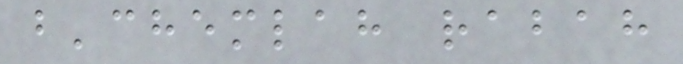b'chemlah rabah
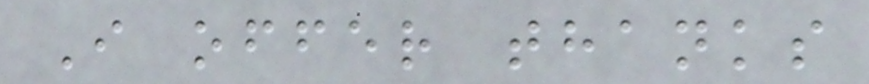I offer thanks
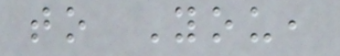to You,
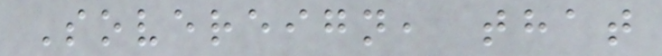Sovereign, that
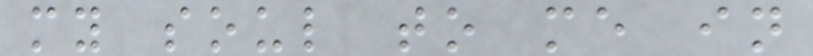my soul to me in
